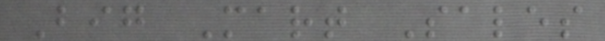Big Mart Sales
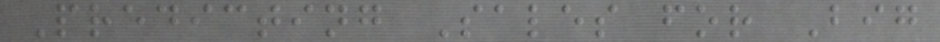Predicting Sales for Big
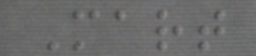Mart
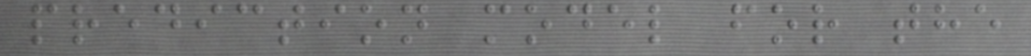prediction model for the
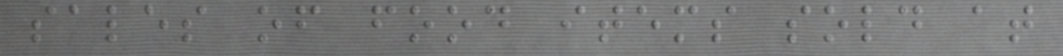sales of food items sold at
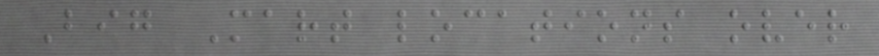Big Mart locations over
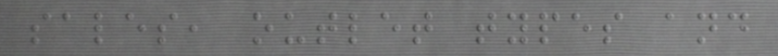sales, outlet types and
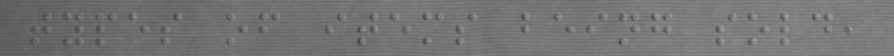types of items being sold,
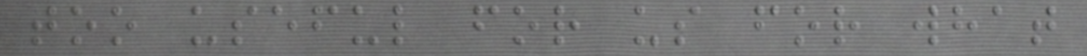too useful for us for what
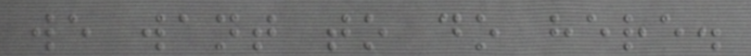we want to do here.
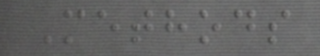Methods
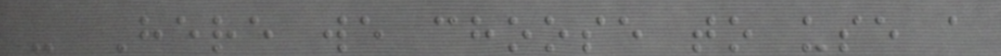- Here we choose to use a
